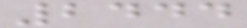2444
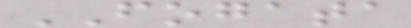FOGATA
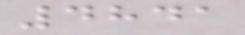4841
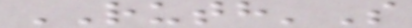RUTH'S
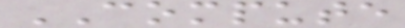COMPUTE
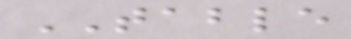TABLE
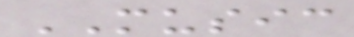MUSIC
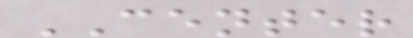CENTER
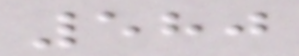580
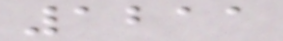1211
